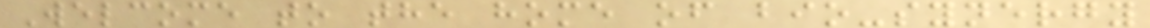Welcome to the home of bio-synergy
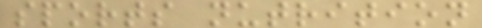sports nutrition
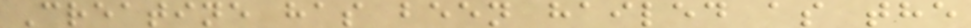Creatine has been hailed as the
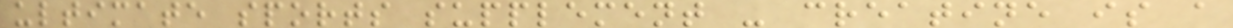ultimate sports supplement - creatine is a
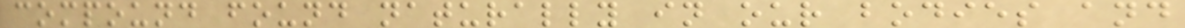compound found naturally in our bodies and
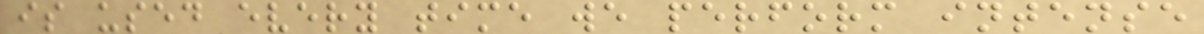is used every time we perform intense
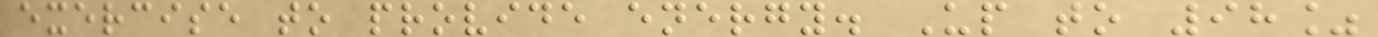exercise to provide energy. Up to 98%
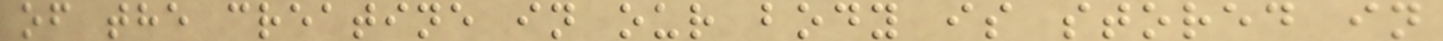of the creatine in our body is stored in
